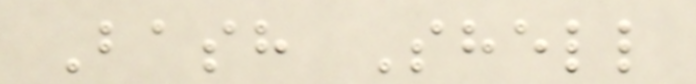Bash Shell
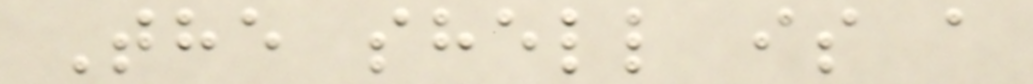The shell is a
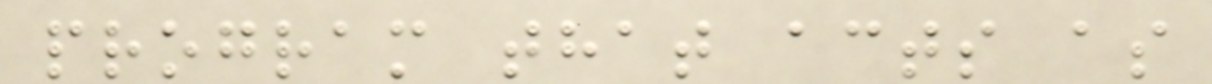program that acts as
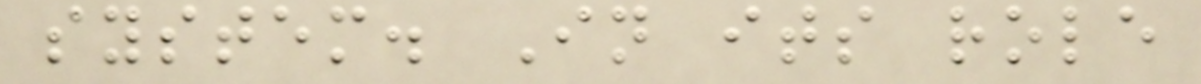system. In its role
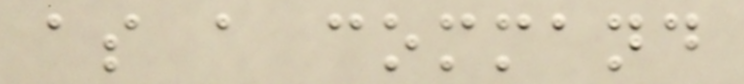as a command
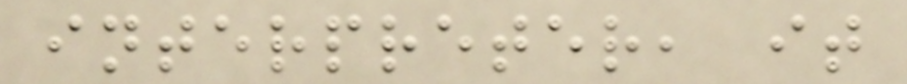interpreter, it
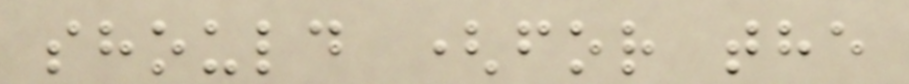should (for the
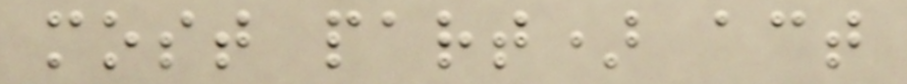most part) act
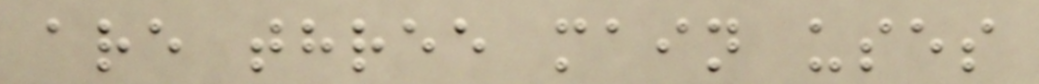are three main uses
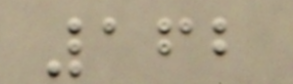162
